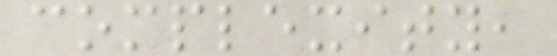complexity,
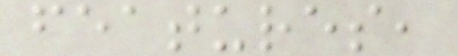features,
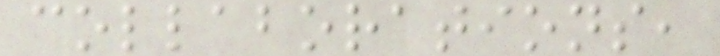collaborations,
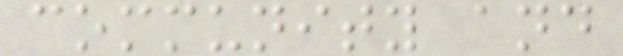community and
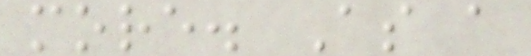more. As a
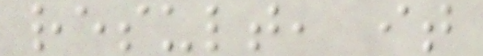result, it
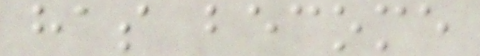has become
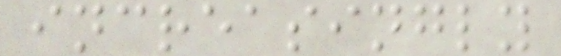increasingly
